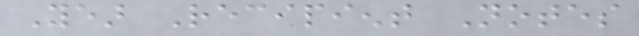Year Recipient Notes
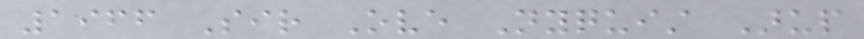1966 Sir Ove Nyquist Arup
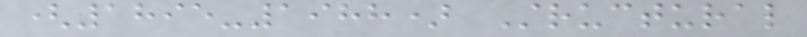(1895-1988) Structural
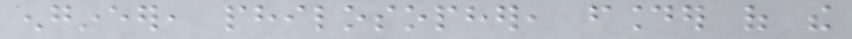engineer, philosopher, founder of the
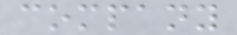company
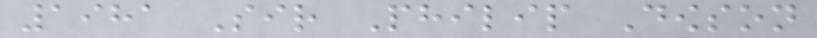1981 Sir Philip Dowson
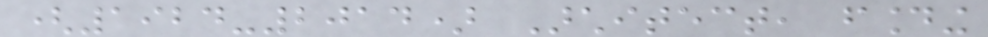(1924-2014) Architect, founding
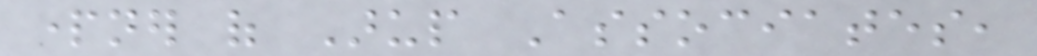partner of Arup Associates,
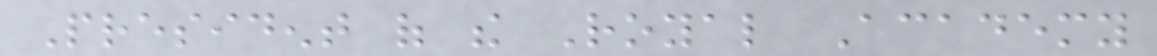President of the Royal Academy
